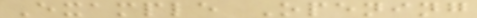Example Opening
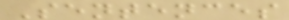Sentences
